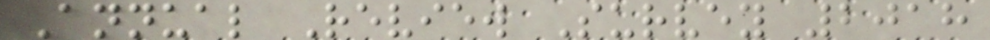Annual Review Survey 2018
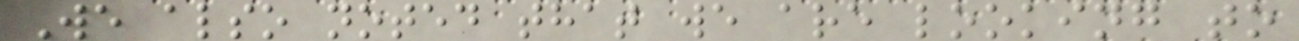We also noted that we are looking to
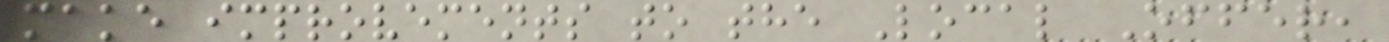make improvements to the Local Offer,
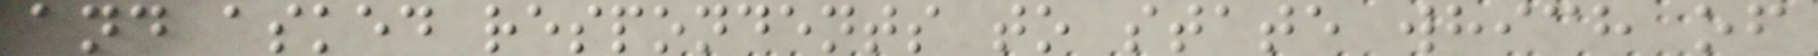and asked respondents to state which of
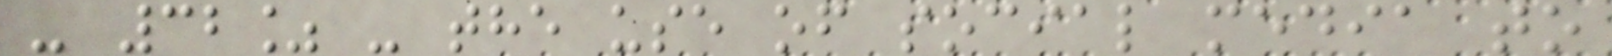- 32% - the use of social media to
